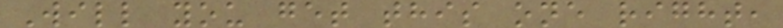Will you get this one right,
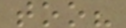too?
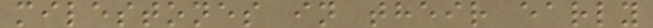milestones in their early
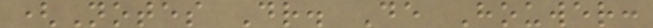(Notes Dr. De Houwer:
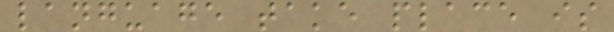language take place is
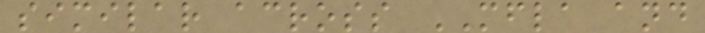similar across MFLA and
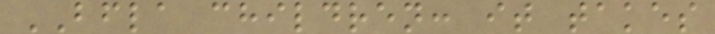BFLA children: it takes
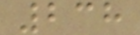238
